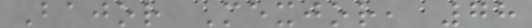Bajor Mexjor, 78
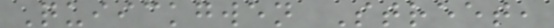Quiickgwen Street,
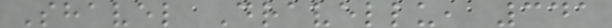Shavel Dravellu, 341
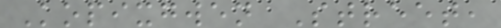Kopixgwen Street,
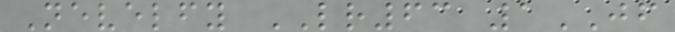Nevelfy LR63 1JF
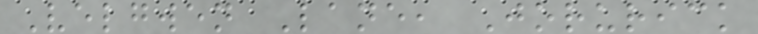Velgwen Lane, Jorurick
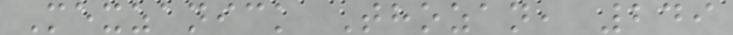Mexzanick Thozan, 249
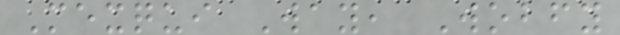Mexqui Way, Wobfy
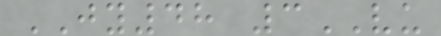JY48 3VU
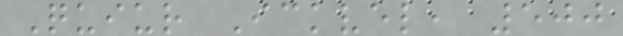Quiur Ickvel, 500
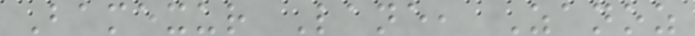Bamexur Lane, Zanoz
